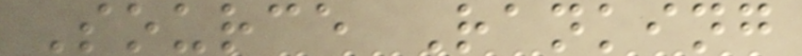Source Ranking
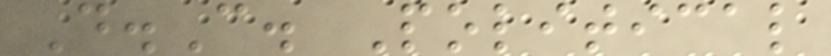D.C. Political
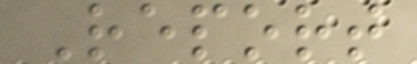Report
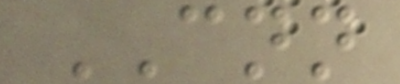CNN
